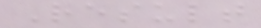Result
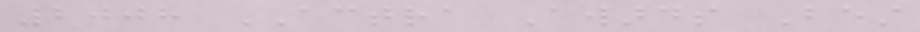2008 ACTRA Awards Best
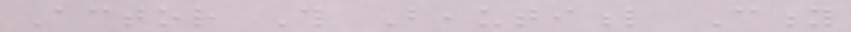Actor This Beautiful City
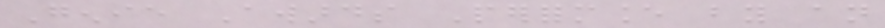Genie Awards Performance by an
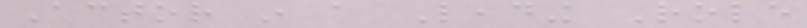Actor in a Leading Role
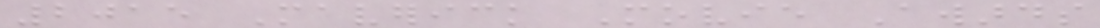2015 Maverick Movie Awards
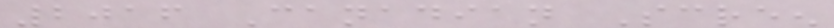2016 Canadian Screen
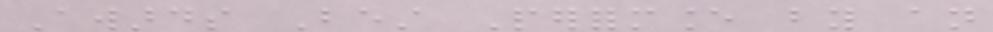Awards Best Performance by an
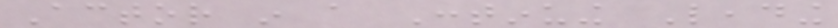Actor in a Continuing Leading
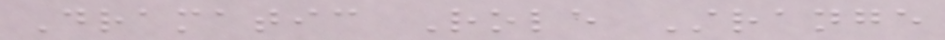Dramatic Role Strange
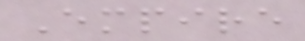Empire
